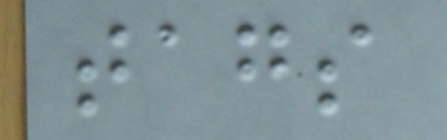tags
